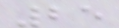25
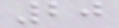20
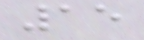15
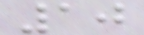10
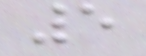5
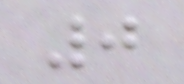0
